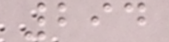294
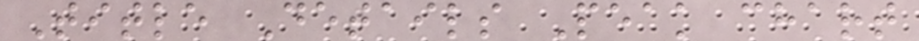Title Details Peak chart
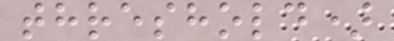threshold)
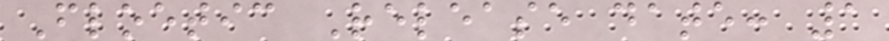Floetic Release date: 1
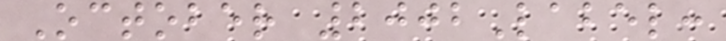October 2002Label:
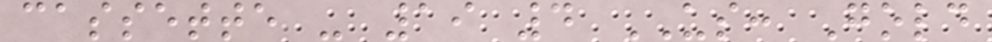cassette - 19 4 US: Gold
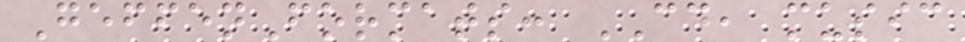GeffenFormats: CD, music
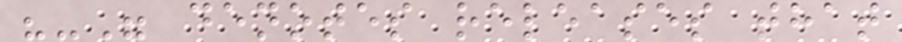"-" denotes releases that
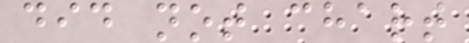did not chart
